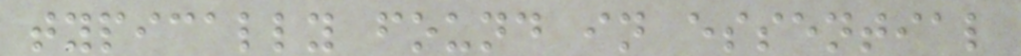typically found in essential
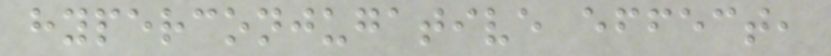hyperconjugative effect,
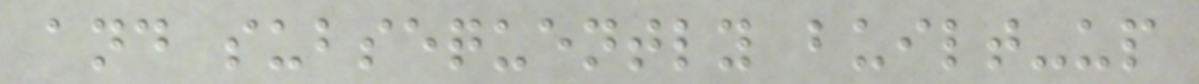and subsequently built-up
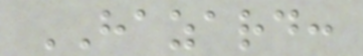HAZARD:
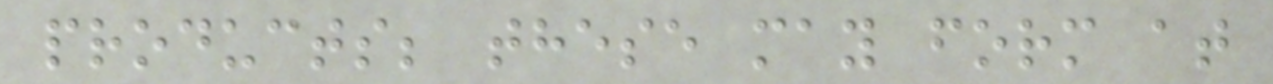products; these may form at
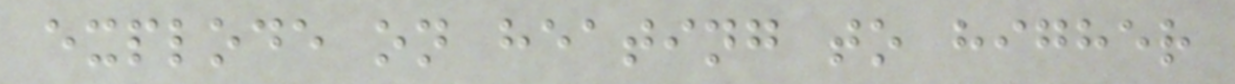explode on heating to higher
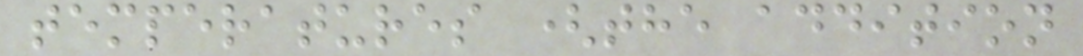temperatures (the addition
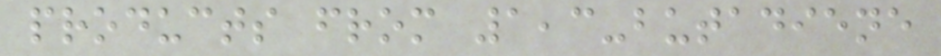products from 1,3-butadiene
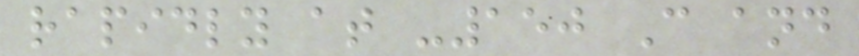rapidly at -150 C and
